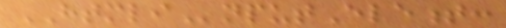HTMLInputElement:
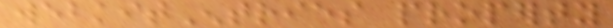webkitEntries property
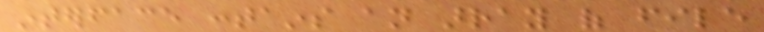interface contains an array of file
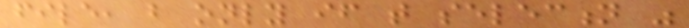file, but only if that selection was
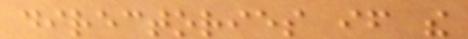directories if the
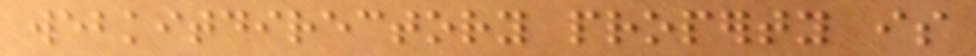webkitdirectory property is
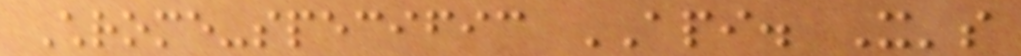Chrome-specific API. It's
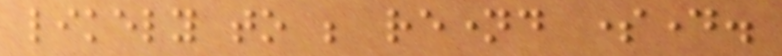likely to be renamed someday.
